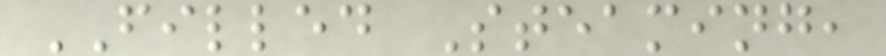FILLED Steaming,
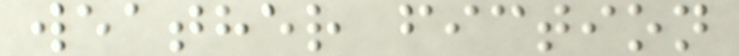weather fiction
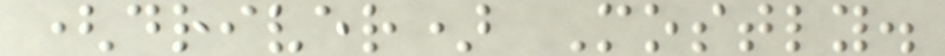(driver) Mostly.
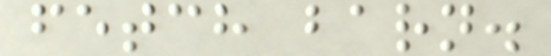fetch barn.
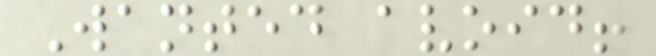Wanted avoid!
